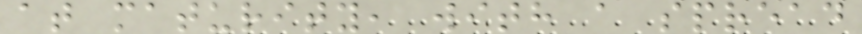at maturity, with a spread
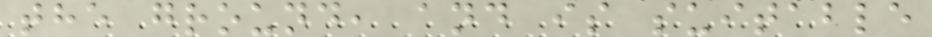the ground, and is suitable
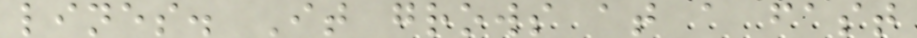lines. It grows at a fast
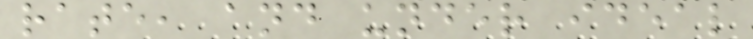rate, and under ideal
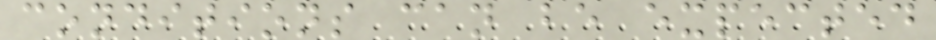conditions can be expected
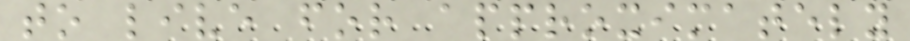to live for approximately
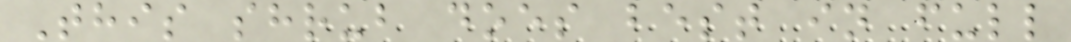This shrub does best in full
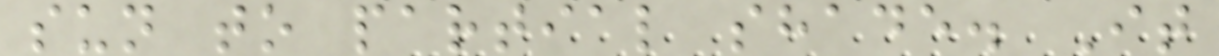sun to partial shade. It
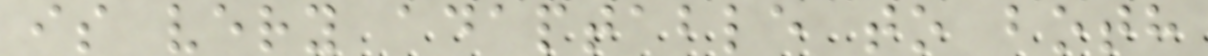is very adaptable to both
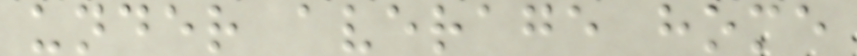under average home
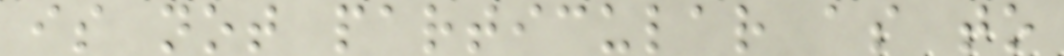is not particular as to
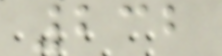232
